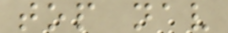top nav
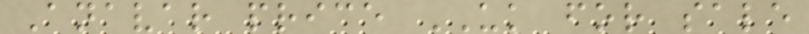Anavar price UK for sale
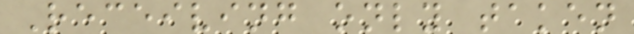Receiving only taken
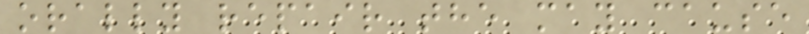orally repair the may cause
